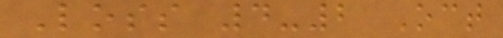Loss 4-2 Oct
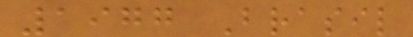1977 Brasil
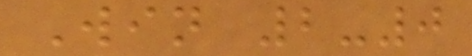Win 2-0
